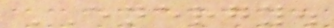ENERGY.
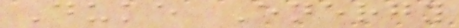Duke Energy
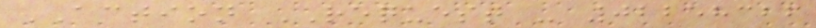ACTION REQUEST - 02258326
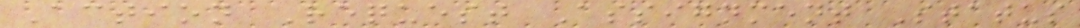Action Request Assignment Status
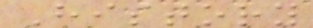History
